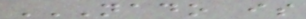NADO IS
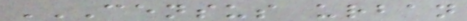CENSUS URBAN
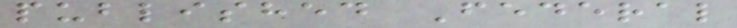published Federal
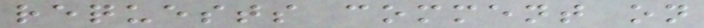requests comment on
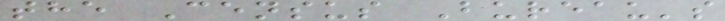the Census Bureau's
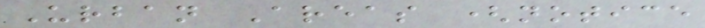Urban Areas (notice
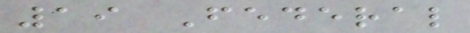19 Federal
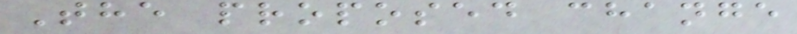The proposed change
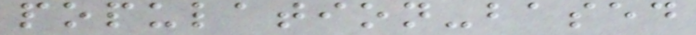population-based
